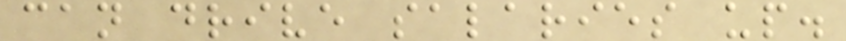can drive salaries up.
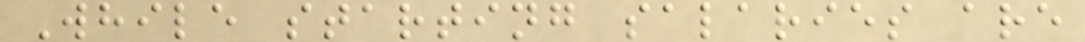While starting salaries are
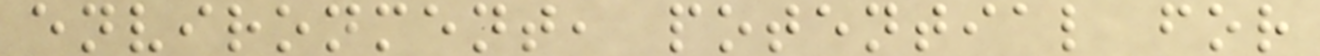environment, potential for
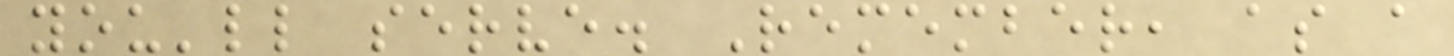you'll serve. Remember, as a
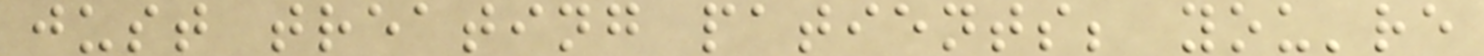just treating patients; you're
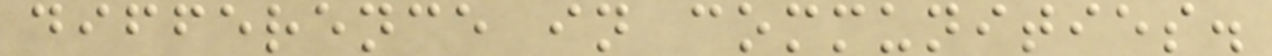difference in communities.
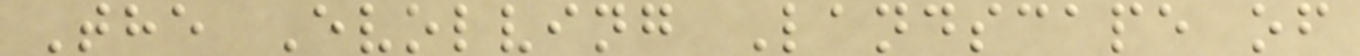The Evolving Landscape of
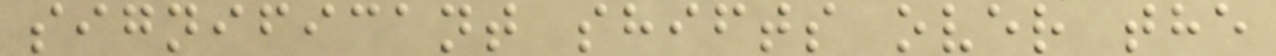significant shifts over the
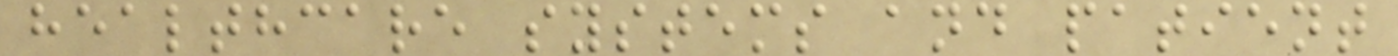healthcare systems and patient
